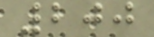200
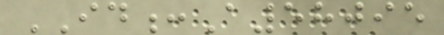ID:A58095
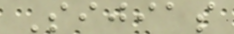Sijias
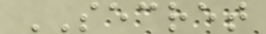SECRET
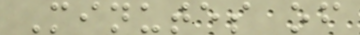Minutes of
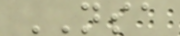NSA
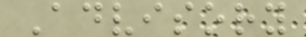Advisory
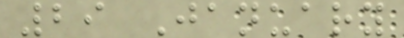29 January
